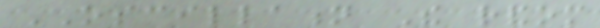OSCILLATION The random
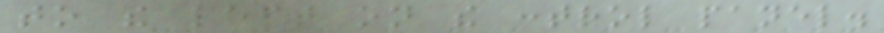to the left on the control panel.
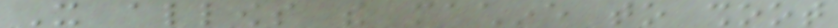It allows the machine to shoot
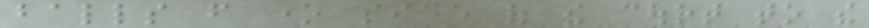balls from one side of the court to the
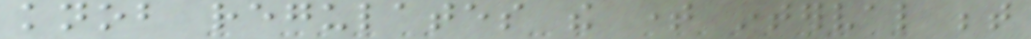knob regulates the time interval between
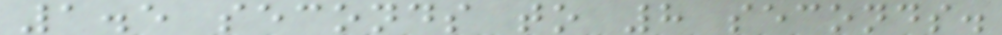1.5 seconds to 8 seconds.
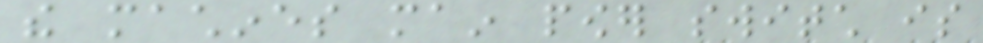the machines main power switch is
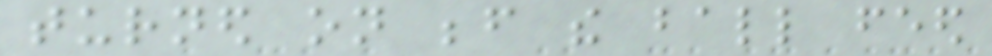turned on before the ball feed
